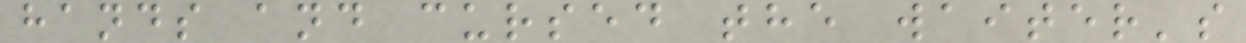hands and cursed the waiter's
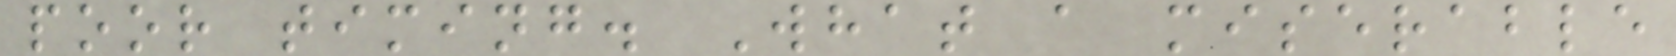poor timing. What a miserable
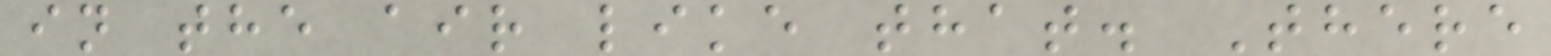in the air like that. There
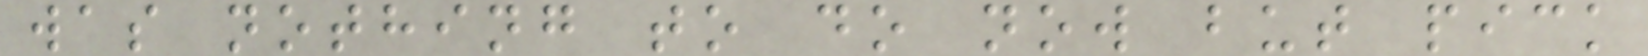was nothing to do now but pick
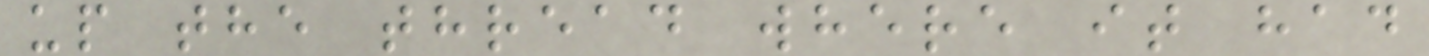up the thread where it had
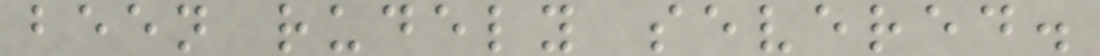been rudely severed.
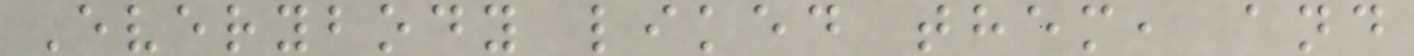Everybody liked them, and
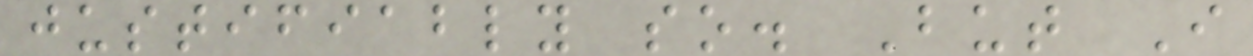justifiably so. But I
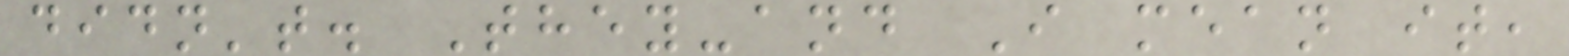didn't. They-and I mean it,
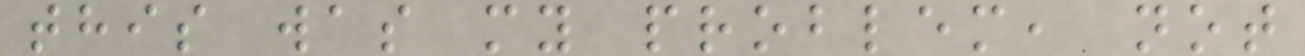this was my problem, not
